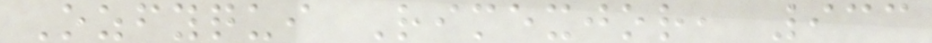Ozfyqui Rimexjor, 933
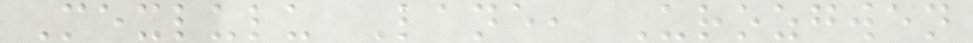Mexlulu Lane, Urozgwen
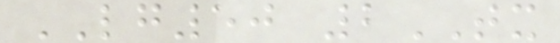LG50 2TX
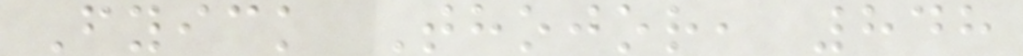Fyick Thojor, 848
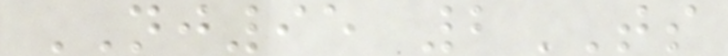NJ95 2TS
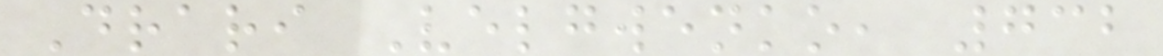Drari Velgwenko, 732
